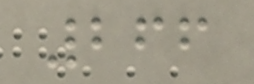266
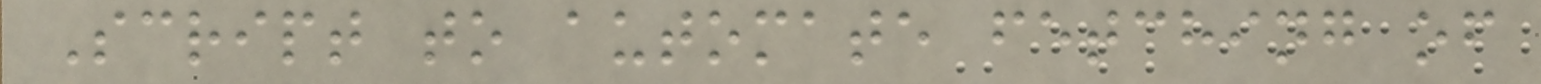Script to automate fetching of
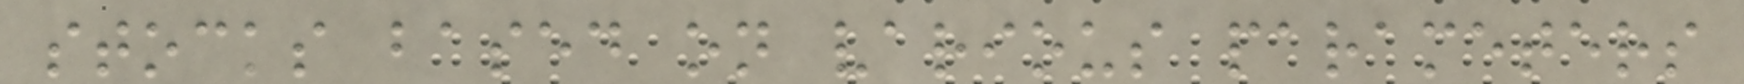stocks based on various parameters
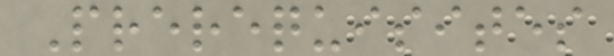Prerequisites
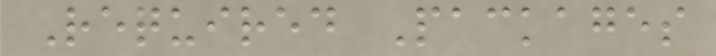Required Packages
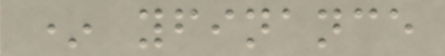* yfinance
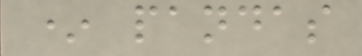* pandas
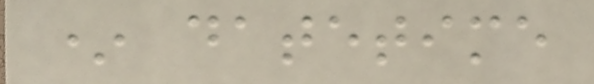* datetime
